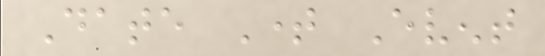Date Time Event
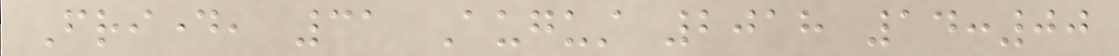Friday, 31 August 2018 14:00
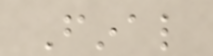Final
